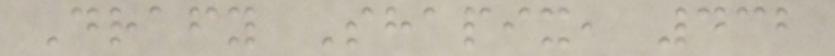Drafy Shapix, 432
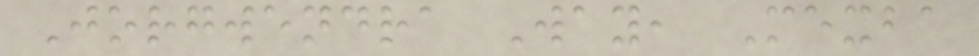Jorgwendra Way, Mexba
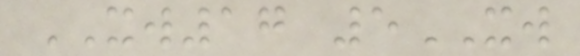XW17 5XW
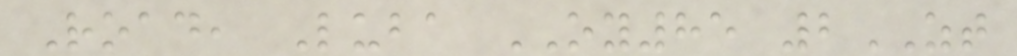Road, Luba OY85 2ZT
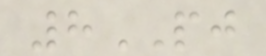8PJ
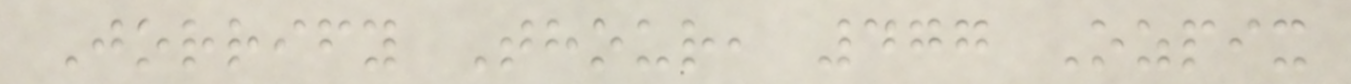Jorrify Thour, 477 Ozpix
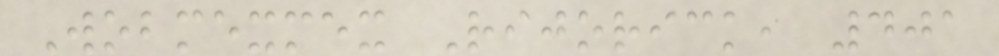Wobmexmex Rijorick, 401
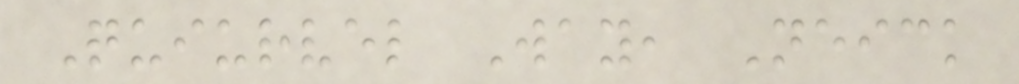Quiurvel Way, Neick
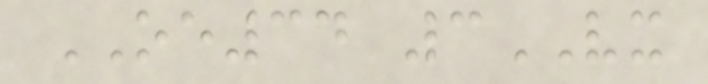OE34 3VX
